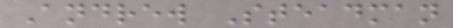Andrew Steadman
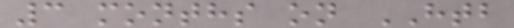3 months on HTB
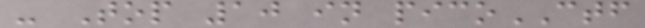- Top 10 in picoCTF
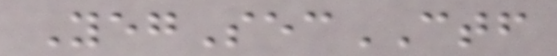YegSecCTF
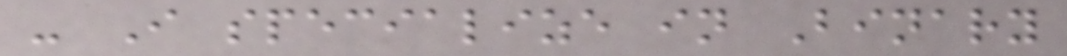- I specialize in Binary
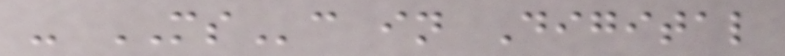- MSc in Digital
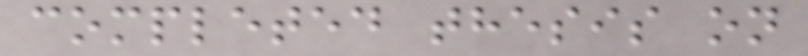completed thesis on
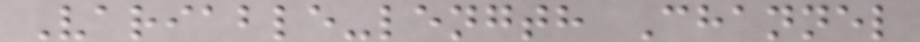Variable-length Channel
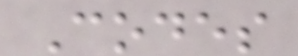Codes
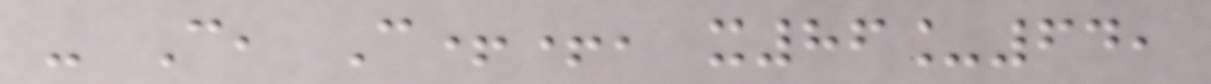- C, C++, x86_64,
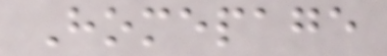Homepage
